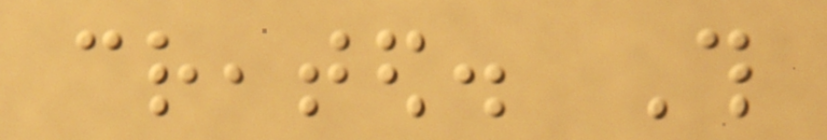created. This
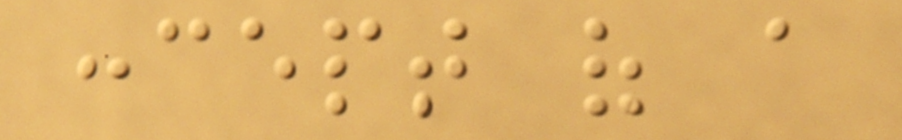concept of a
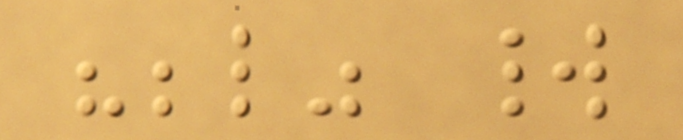"below" world
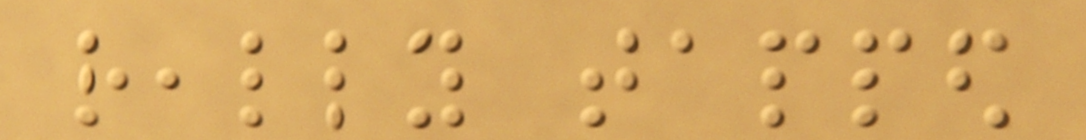really tapped
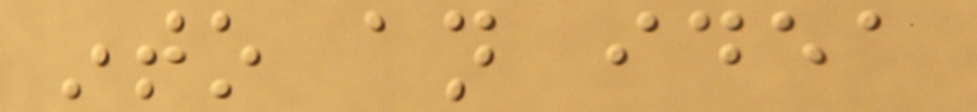into an idea
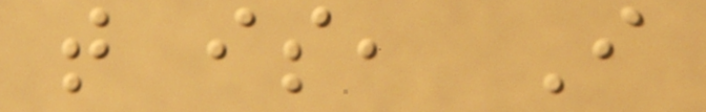that is, I
